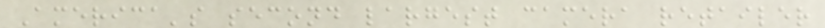America's second largest camera retailer
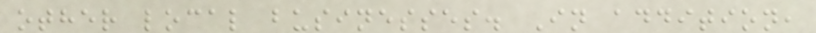other local businesses. In addition,
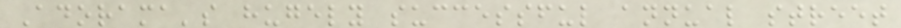Adorama's hugely successful annual street
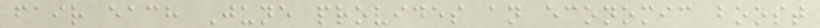fair each June provides an economic boost
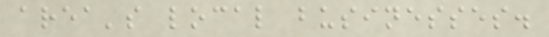area's local businesses.
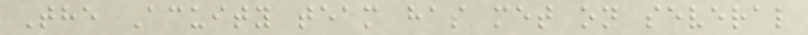The Acuity team has met on several
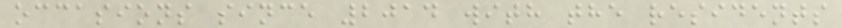occasions since 2014 with the residents
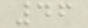46
